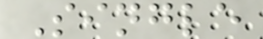Single
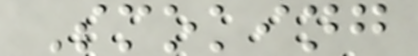Smoking
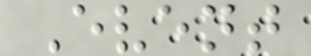Event
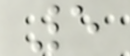5
